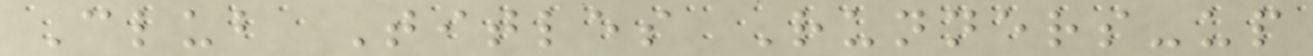Club Titles Runners-up
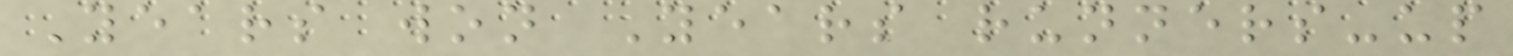Years won Years runners-up
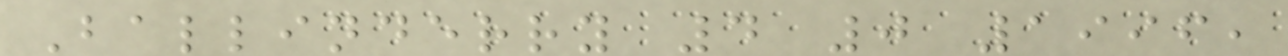Ballinderry 4 0 1996,
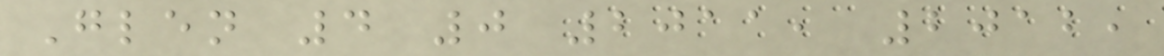Glen 4 0 2011, 2012,
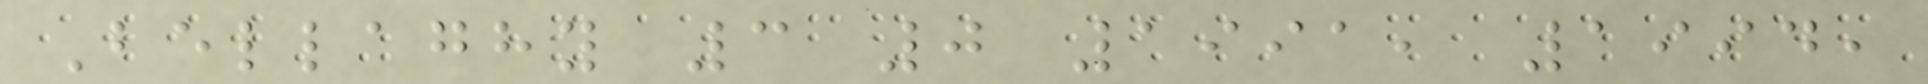Bellaghy 3 0 1991, 1994,
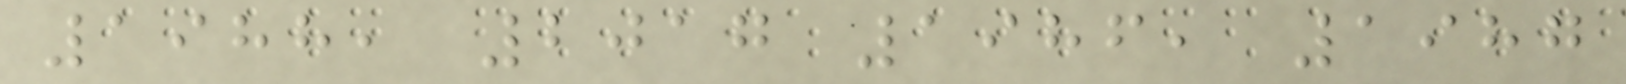1988, 2017 1986, 1987
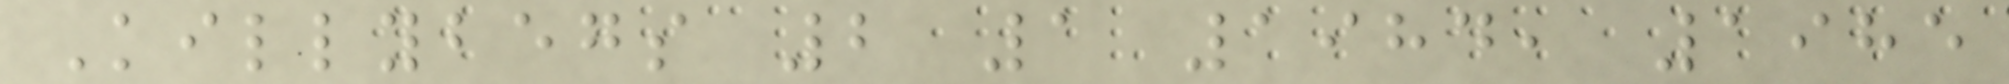Killybegs 2 1 1984, 1985
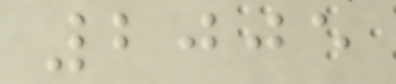2005
